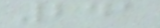241
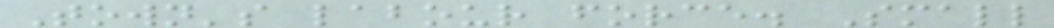Town's labour force. Small
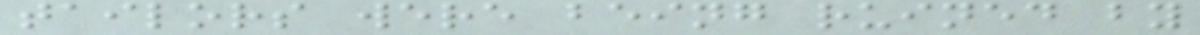tailors were being ruined by
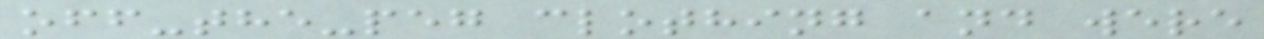off-the-peg clothing and were
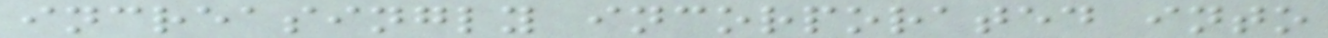increasingly incorporated into
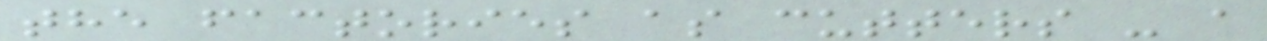the factories as cutters - a
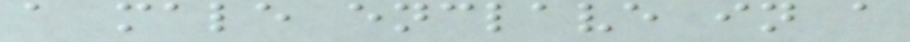a male enclave in a
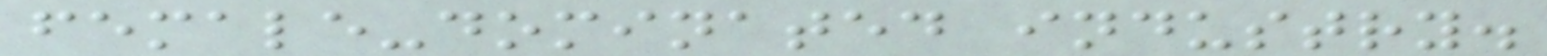female-dominated industry.
